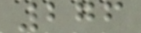276
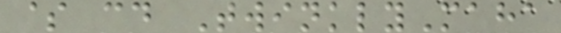$ cd TwinklyMaha
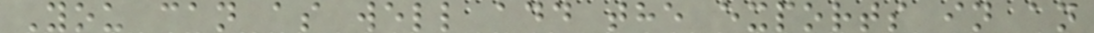You can as well add the exports in an
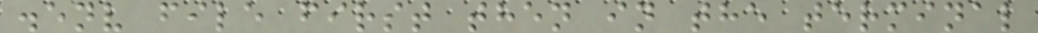.env file first then in the terminal
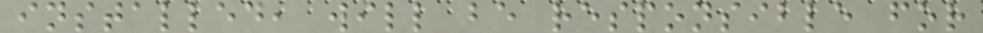installed, will be responsible for
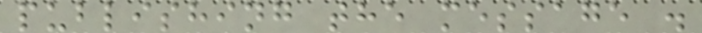publishing the message .
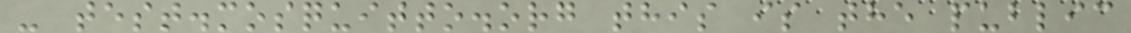- test.mosquitto.org this is the public
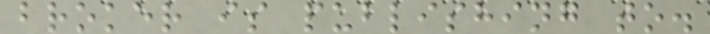broker is publishing to.
